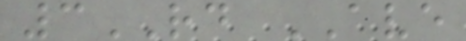3RD AVE
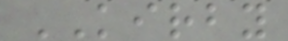KIRBY
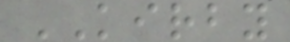KIRBY
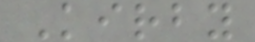Kirby
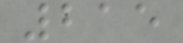215
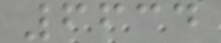6634
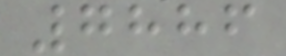7886
